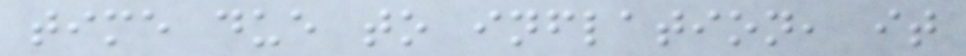time due to inflation, it
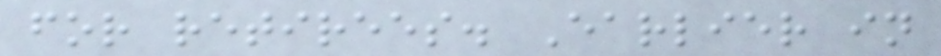for retirees. Earlier in
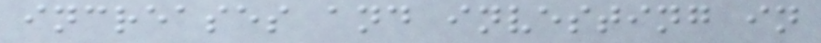increases and investing in
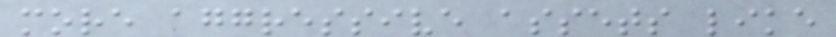more aggressive assets like
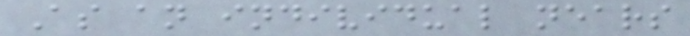As an individual nears
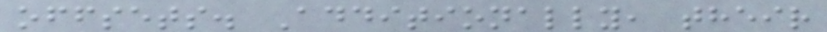offsets. Additionally, their
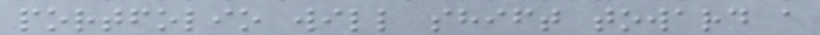portfolio will shift toward a
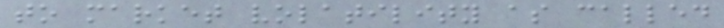to market volatility as called
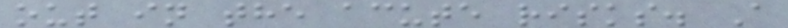out in the acute risks. A
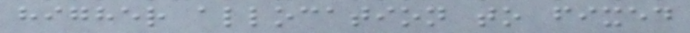higher allocation to fixed
